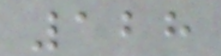128
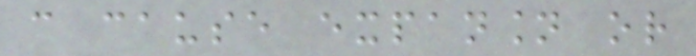can cause expansion or
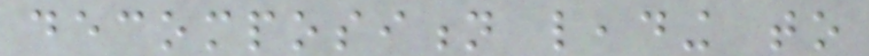decomposition leading to
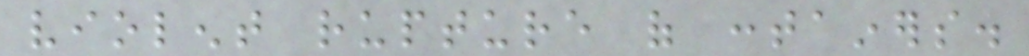violent rupture of containers.
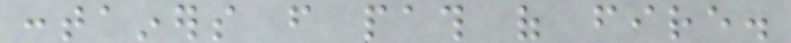containers from path of fire.
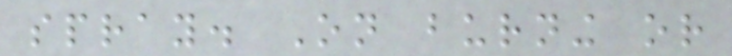spray. On burning or
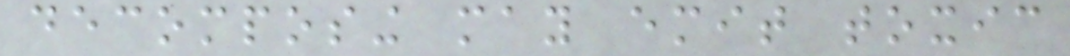decomposing may emit toxic
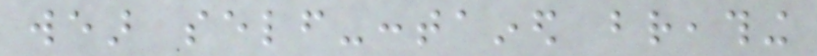wear self-contained breathing
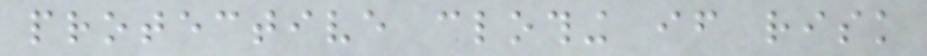protective clothing if risk
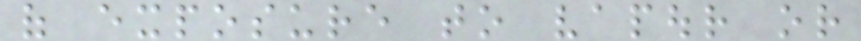of exposure to vapour or
